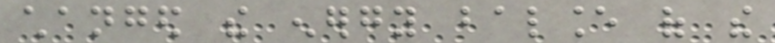changed the energy balance of the
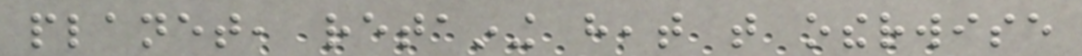planet, retaining heat that otherwise
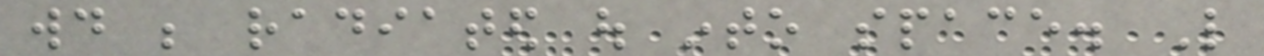would be radiated out into space. Like
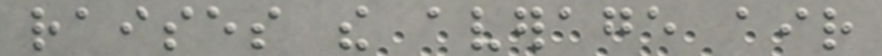raises the average air
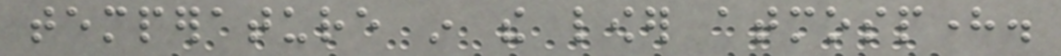temperature in the lower atmosphere.
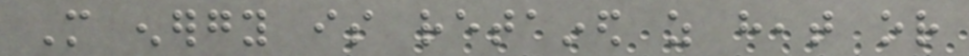More energy is retained as heat or
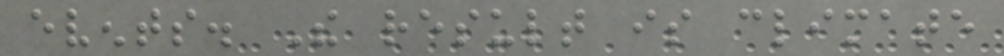events. The result is climate
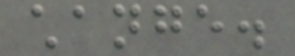change.
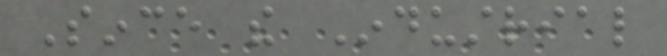Since the Industrial
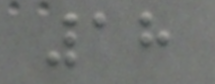18
